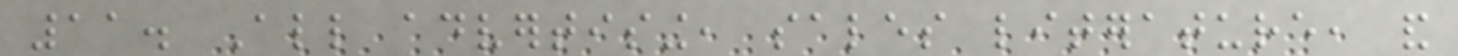11. All advertising, sales literature, and
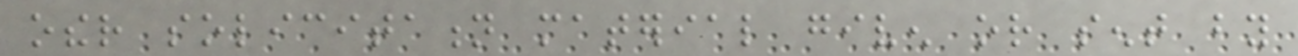other solicitation material given or sent by
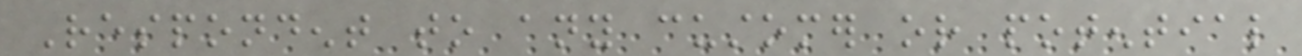Respondent to any customer or potential
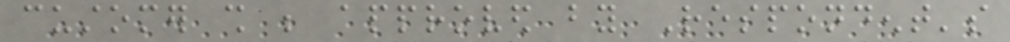customer shall be approved by Respondent's
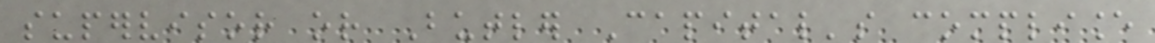supervisor or Butler Capital's compliance
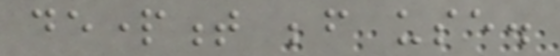department before use.
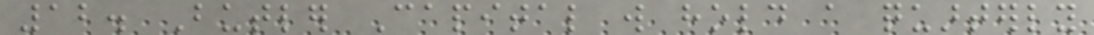12. Butler Capital will hold a quarterly
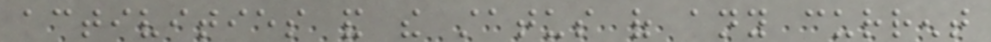activities and the status of any current
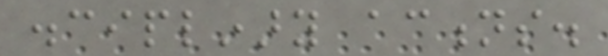disciplinary actions.
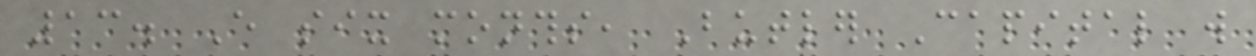13. Every six months, Butler Capital will
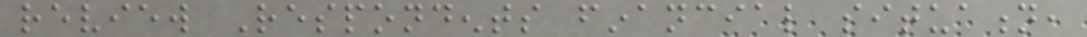review Respondents financial situation,
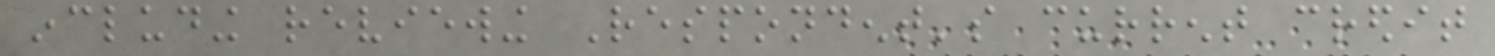including reviewing Respondent's current credit
